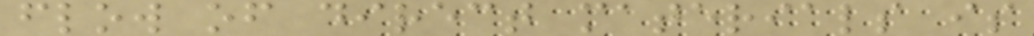flow of direct materials is
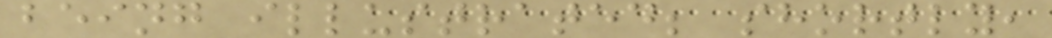being illustrated; shortly,
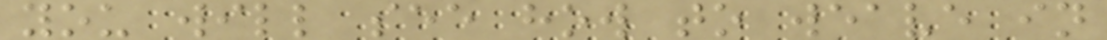you will see how to weave in
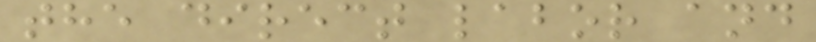the direct labor and
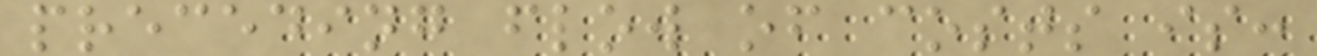preceding flow of costs is:
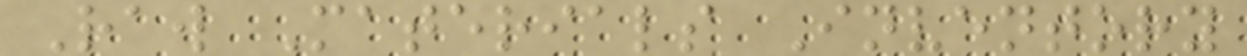Raw Materials Inventory
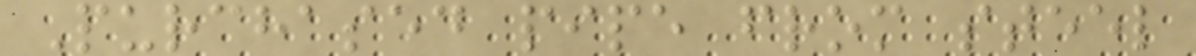Purchased pipe from steel
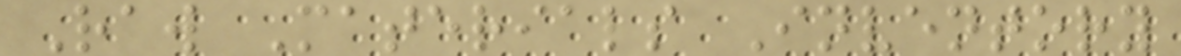Raw Materials Inventory
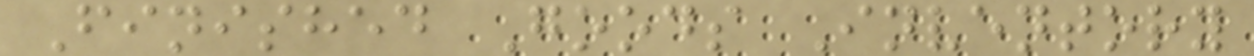Finished Goods Inventory
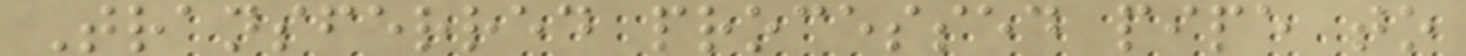Transferred processed pipe to
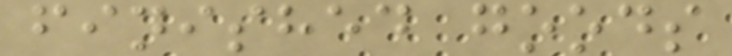finished goods
